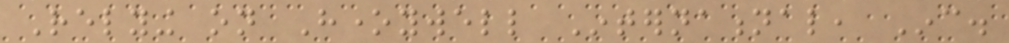Relying on Honeywell International, Inc.
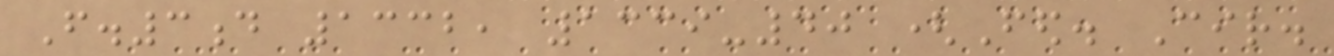F.3d 1332, 1339-40 (Fed. Cir.
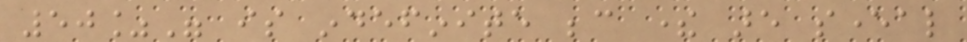50%" is indefinite because there are several
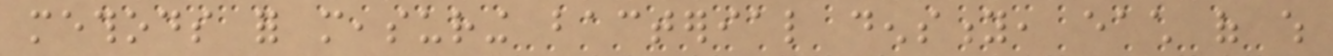methods for measuring bacterial density, each of which
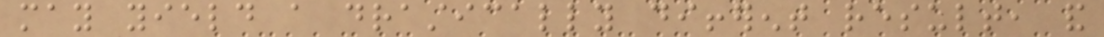may yield a drastically different result, and
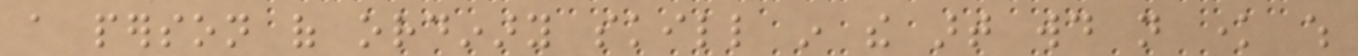a person of ordinary skill in the art would not know which
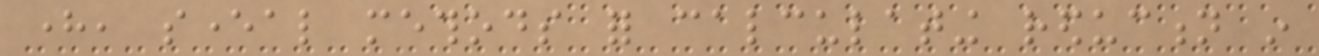here, several methods for calculating reduction in
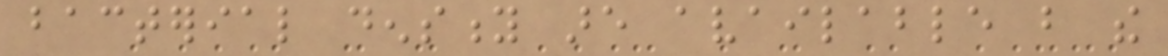bacterial density are available but the
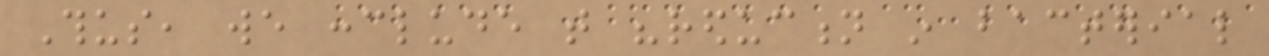Thus, we conclude that "reduction in bacterial
